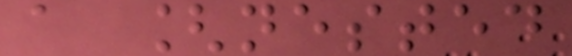a [nested
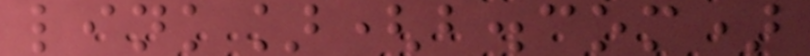link](b.com)
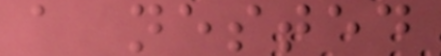a nested
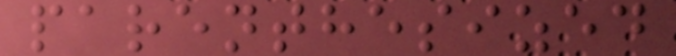parenthesized
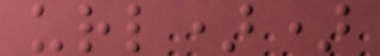url))
